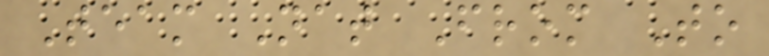Team Nat From To
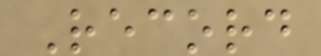Record
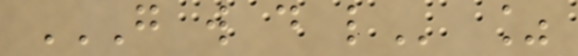G W D L %
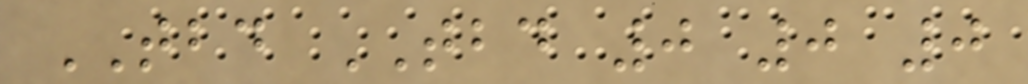TBD TBD 0 0 0
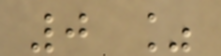0 %
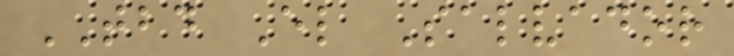TBD El Salvador
